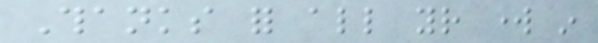Thanks for all your work in
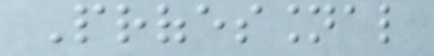Professional
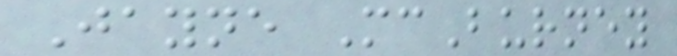Jayne McBurney
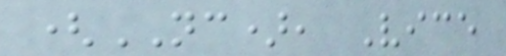(NC), Vice
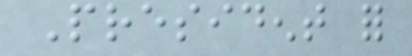President for
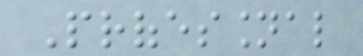Professional
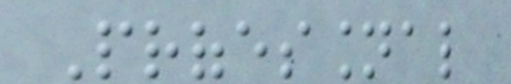Professional
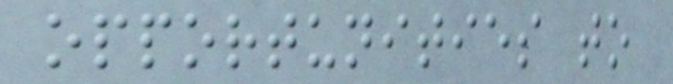opportunities to
